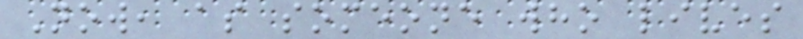Now, as someone who lives
